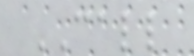CALL
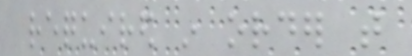required in order that
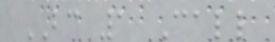BC 1 Call
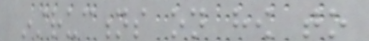instructions on how to
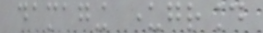damaging underground
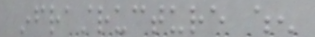infrastructure when
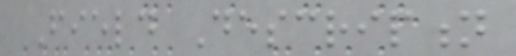Field Description
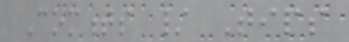Comments / Tips
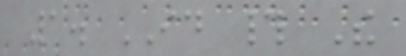1. ID # The
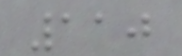110
